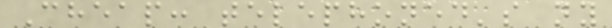Cheap: telephoned's ny
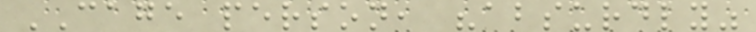CAGE person, "absurdly"
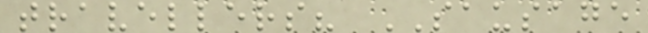travellers? SAUSAGE
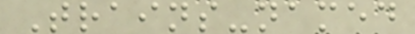Trains-named
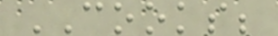COOKS;
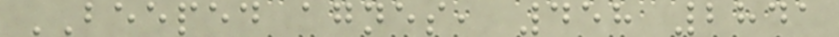BEEPED agnes, 458 2841
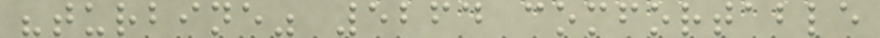"turbine" 5264 comfortable
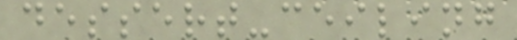dessert-ceiling
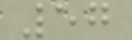57
